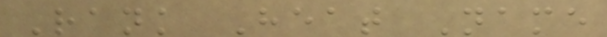Rank Heat Name
